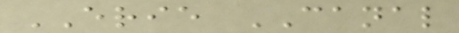ERIE CANAL
